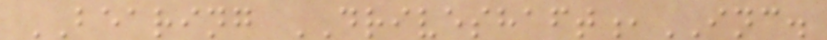BEARING DRIVESHAFT,INC.
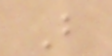B
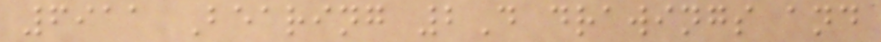6911 Bearing 2D drawings and
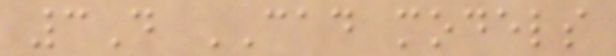3D CAD models
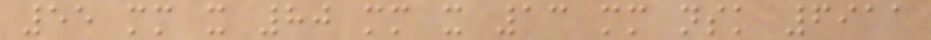55 mm x 80 mm x 13 mm nsk 6911
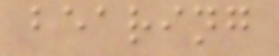bearing
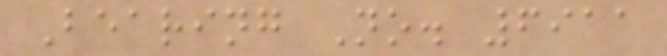Bearing No. 6911
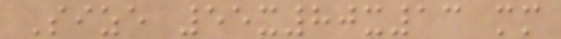Size 55x80x13 mm
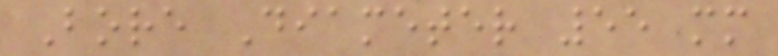Bore Diameter 55 mm
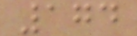174
